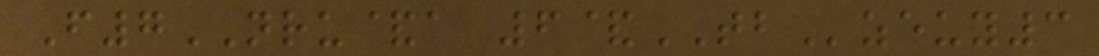F7NRU&a 6&TBzeuy3
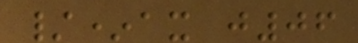/*ax j06
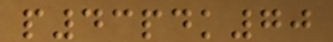p43pdk70
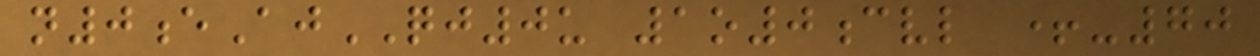n0eAjQJ0u 1o0cvl +-70
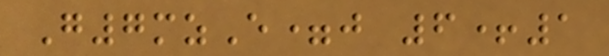G7mzE=j 6+1
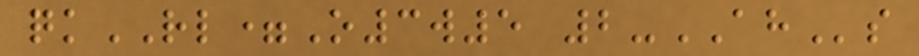qkRL=O3w5 2-AHs
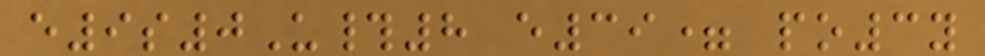e9s0U#8 e39= po3y
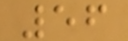56
